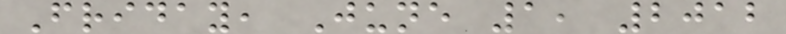Friday, June 1, 2012
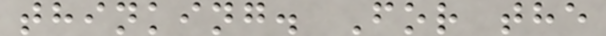thinking. For the
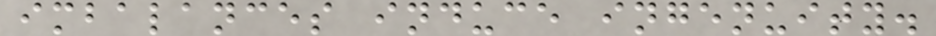imbalances induce ingenuity.
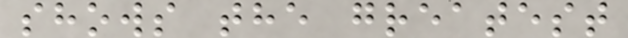shows the greatest
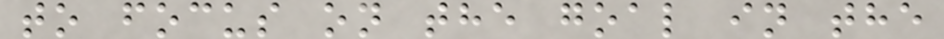to focus on the goal in the
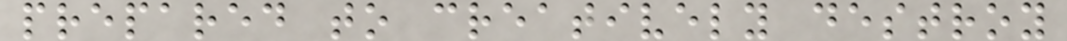prepared to creatively destroy
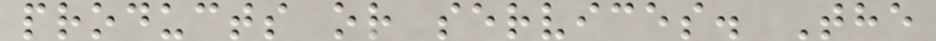products or services. The
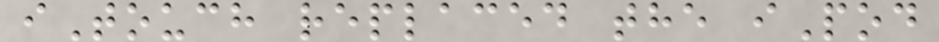iTouch replaced the iPod
